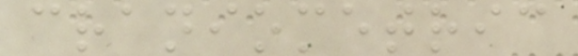craniometric
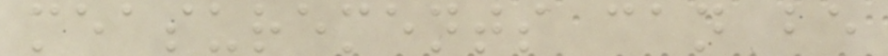measurements can be
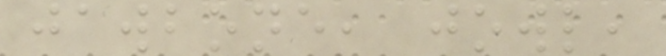jawbone, jowl,
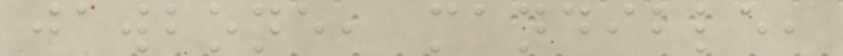jawbone, mandible,
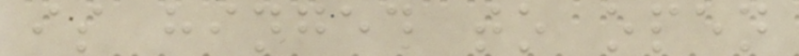is hinged to open
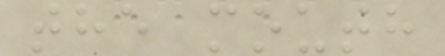the mouth
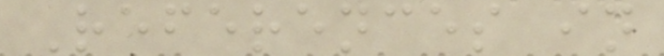References in
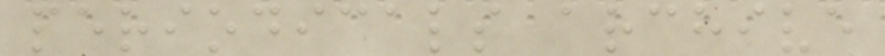periodicals archive
